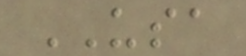USA
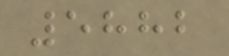5882
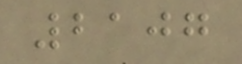2107
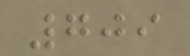709
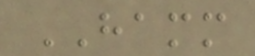HAMM
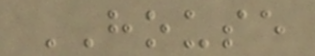HOUSE
